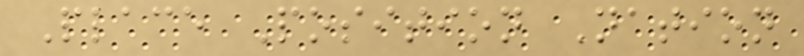Place Position Nation
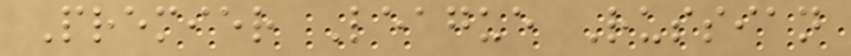Premier League Russian
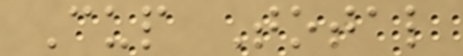Cup Total
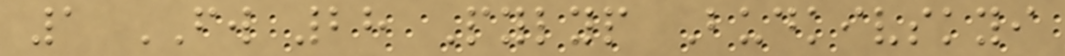1 FW 28 Pylyp Budkivskyi
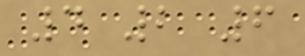4 2 6
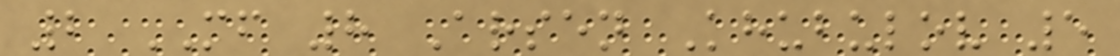2 MF 8 Arsen Khubulov 5
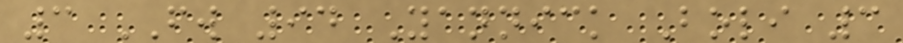3 FW 94 Yannick Boli 3
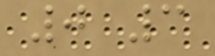0 3
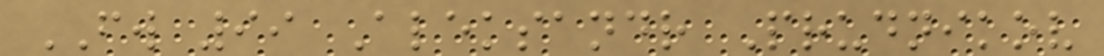FW 99 Aleksandr Prudnikov
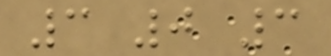3 0 3
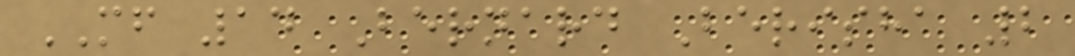MF 14 Bernard Berisha 2
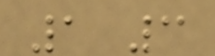1 3
